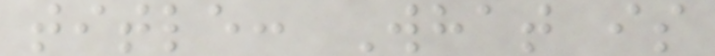title: What is
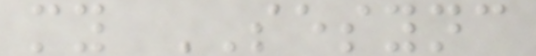my SESYNC
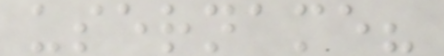username?
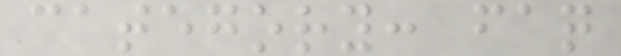category: faq
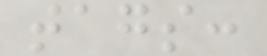tags:
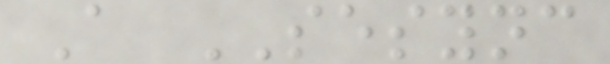A SESYNC
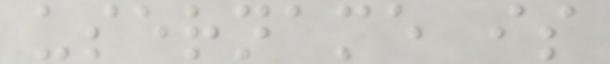username is
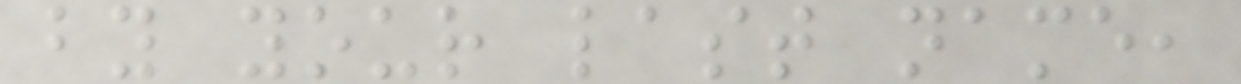by your last name,
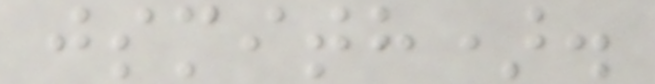jsmith).
